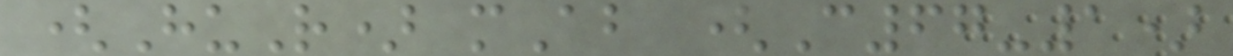(HuR) mAb (C67-1)
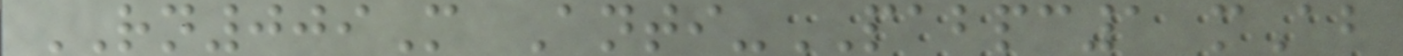RN009M Anti-PABPC1 mAb
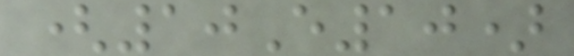(10E10)
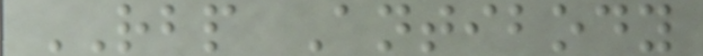RBP Antibody
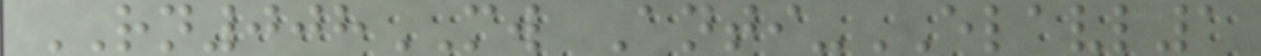RN008MW Anti-ELAVL1
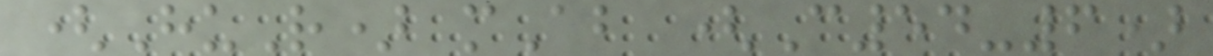(HuR) mAb (C54-6)
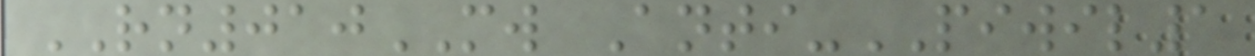RN010MW Anti-PIWIL1
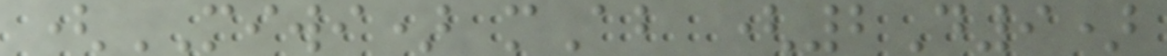(MIWI) mAb (2D9)
